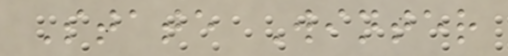State Winter
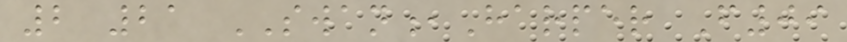2 21 SWAN,Harper F09
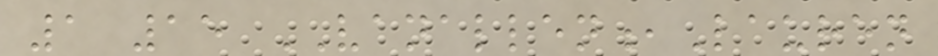1 15 VANALLEN,Lauren
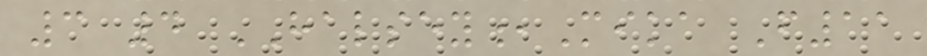3 4 HALSEY,Mika F11
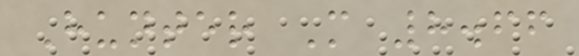Hunter M 8.66
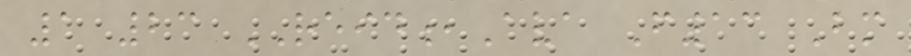1 23 REID,Ava F13 Bm
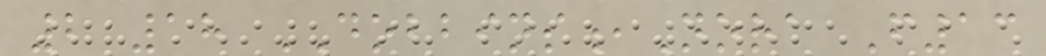2 18 DOBBINS,Nora F13
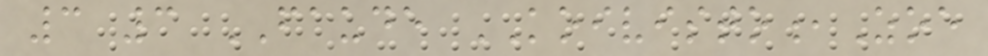3 3 FAUDE KOIVISTO,Zoe
